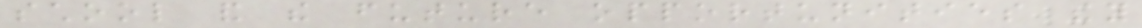school and the future opportunities they
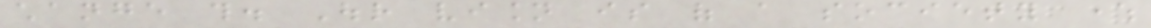change this. Our vision is of a society where
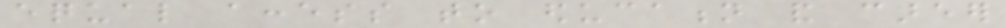equal access to education and career
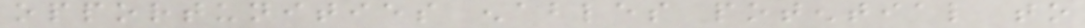opportunities enables potential to
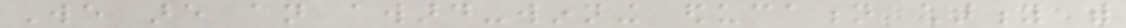We are an award-winning education charity with
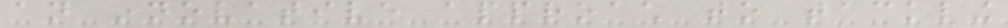an innovative approach to tackling
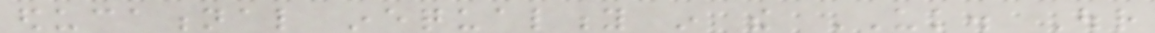educational inequality in the UK. Our
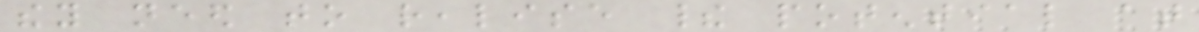they need to realise their potential at
